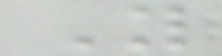You
